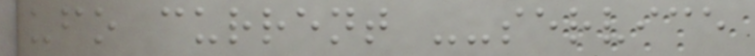ufo current --service
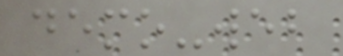demo-web
